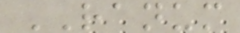RANUM
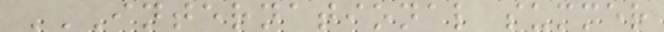INTERNATIONAL SUMMER
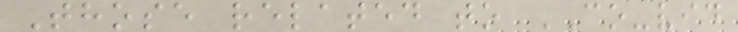Those related to CO-vid
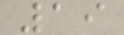19
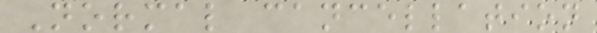Normal cancellation
